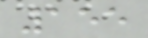155
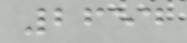2654
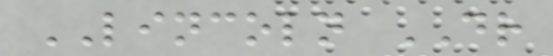LINCOLN DR
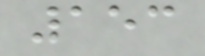153
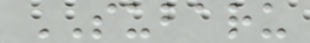SUBARU
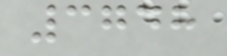3748
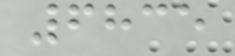6835
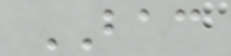BAC
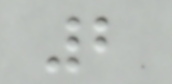2
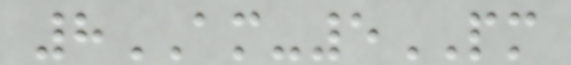8AM-5PM
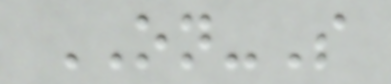ON-S
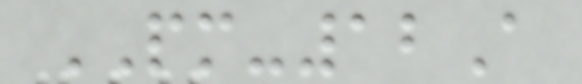PM-12A
